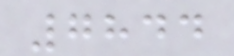7844
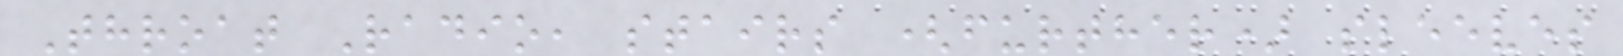Throat Radio, stairs (further) sleeves
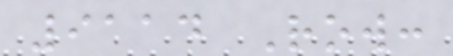9114 Row:
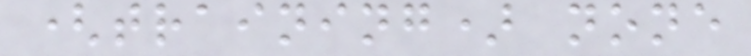(training) none
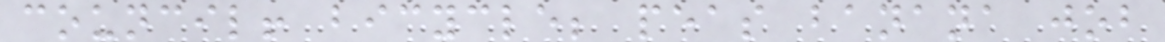council! bicycle; peas banana job
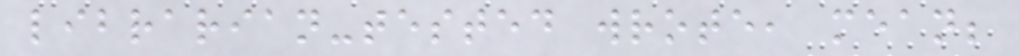librarian-tested wrote, mean;
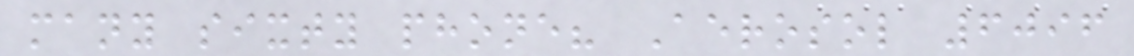many sixty phone? Aerosol 6096
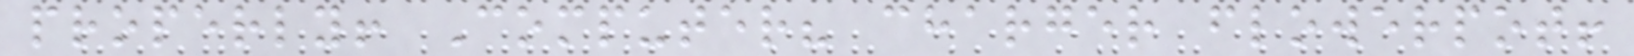properly! Computer? charger flowerpot!
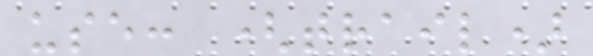use: (trail)
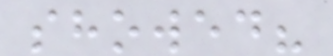showed?
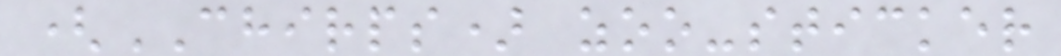(CHIRPS) zoo-sticker
